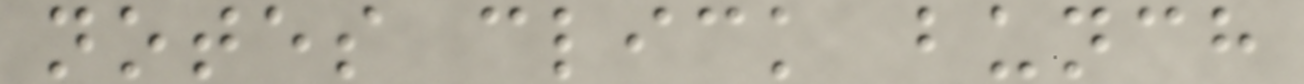notes click bunch
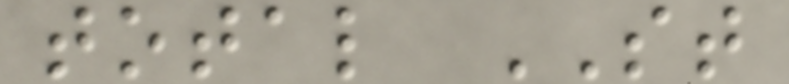total ST
